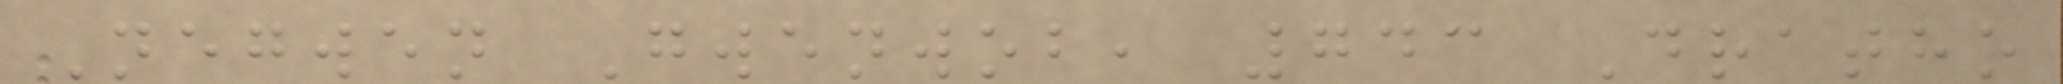Negwen Gwenwob, 743 Dratho
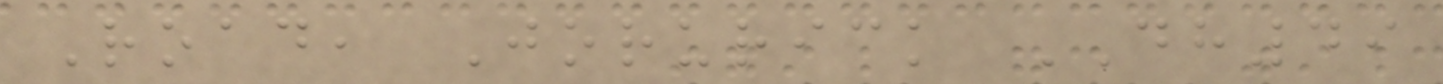Road, Jorurick DH49
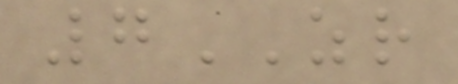7ZR
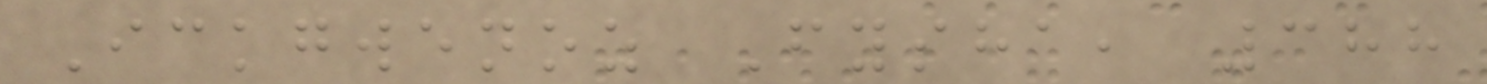Ickgwenoz Fysha, 388
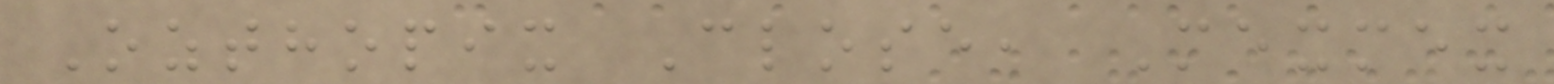Ozthopix Close, Mexmex
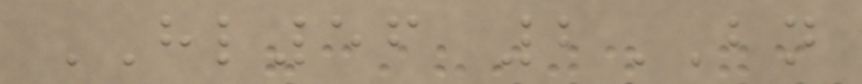HL56 2BN
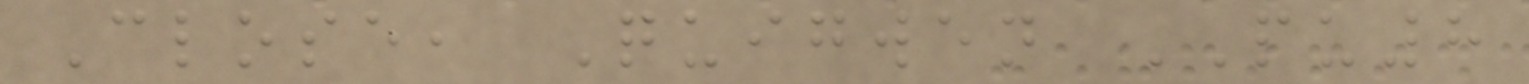Close, Quigwen PU8
